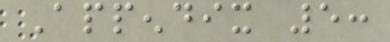Appendix 5:
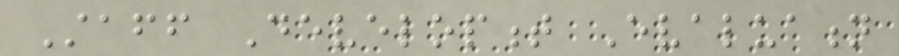Staff Development Evaluation
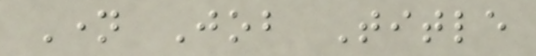Name Job Title
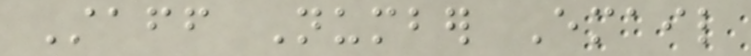Staff Number Email
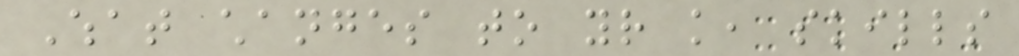What changes to your knowledge, skills
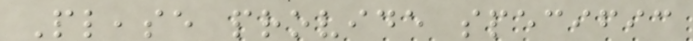Please provide specific
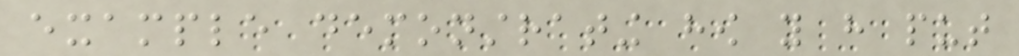example demonstrating how you have put
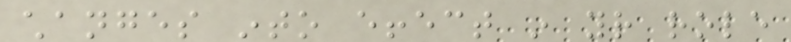changes into effect in your role
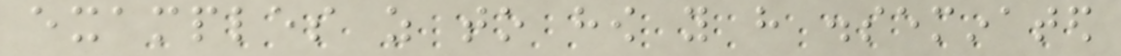examples as to how you have disseminated
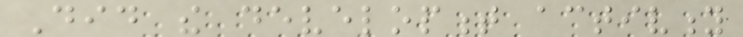Did the development activity
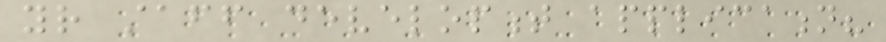your staff development application?
